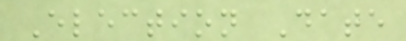Election Date
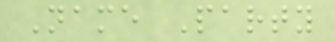Name Party
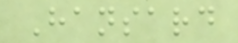Hansard
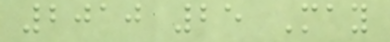2010 25 May
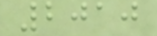2010
